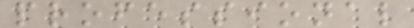professional
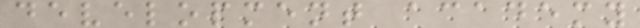development academy
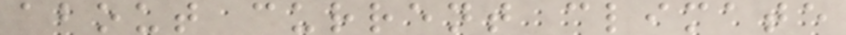about current climate
